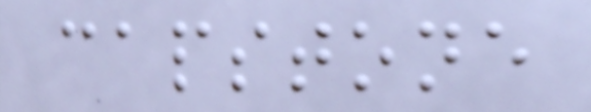capstone
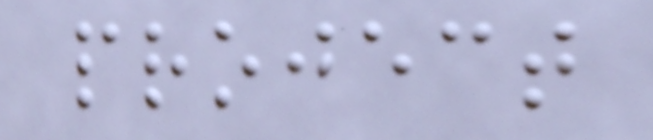project
